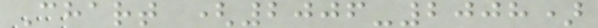Chart (2006-2008)
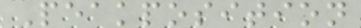Peakposition
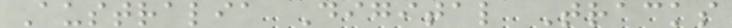Australia Digital Tracks
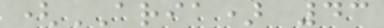(ARIA) 43
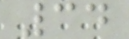34
